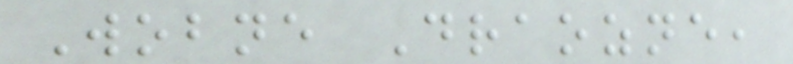Wobne Draozne,
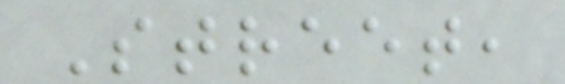Street,
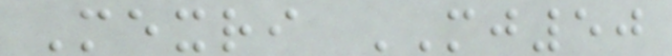Mexri MJ50
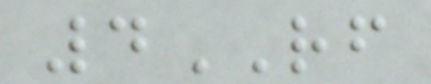4RF
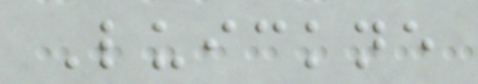Luickne
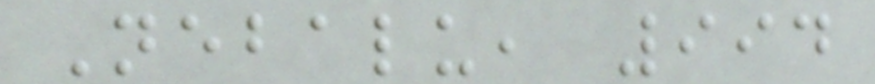Nebalu, 994
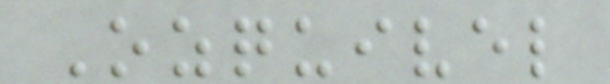Ozquivel
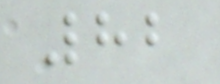82
